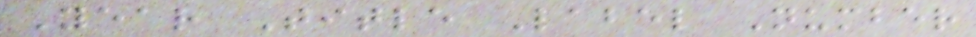Year Title Label Number
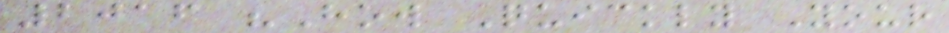2016 "How Quickly Your
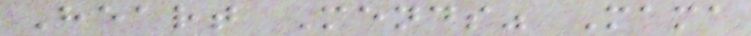Heart Mends" Mama
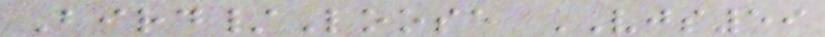Bird/Loose VJS59
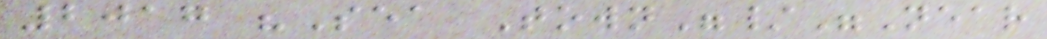2017 "Sea Town"/"Near
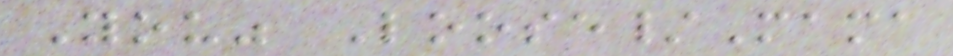You" Loose/Mama
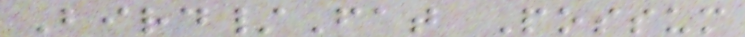Bird/Fat Possum
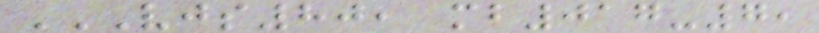VJS80, MB017-7,
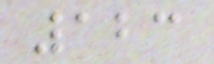123
